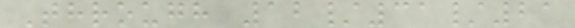Through 12/31/21
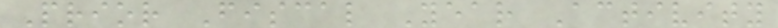Prior Fiscal Year Activity
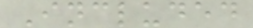Included
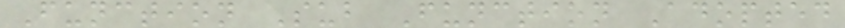Function Sub Function Adopted
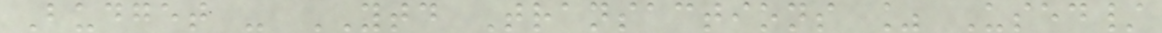Budget - YTD Transactions % Used/
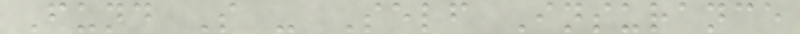Fund S - Self Insurance
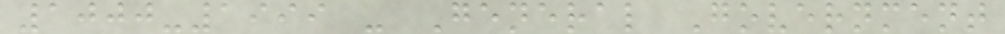1000-1999 - General Government
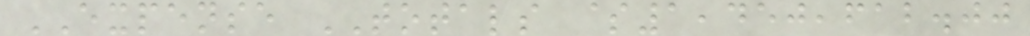EXPENSE TOTALS $1,450,612.00
